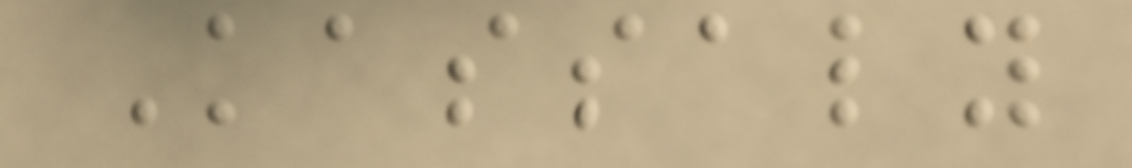Kassaly
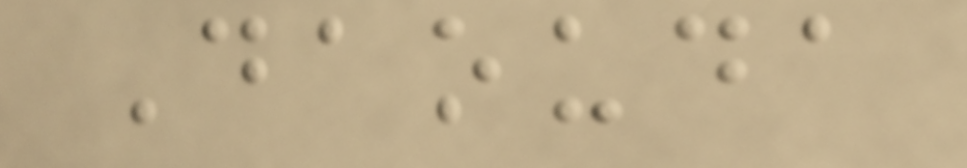Daouda
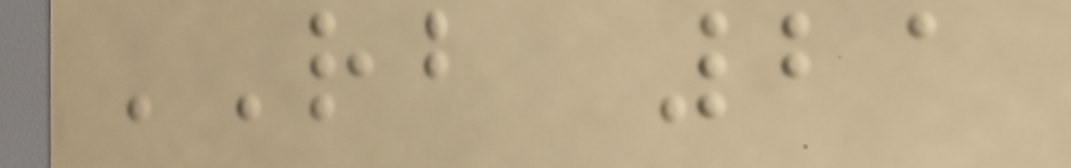RB 21
